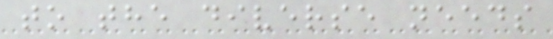to the diverse needs
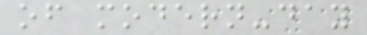of modern-day
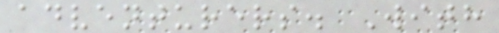adventurers. With
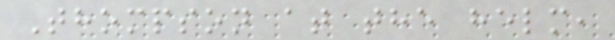Thompson at the helm,
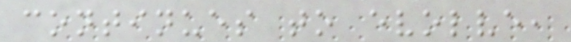continues to evolve,
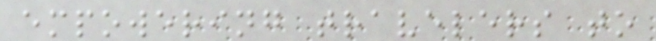empowering travelers to
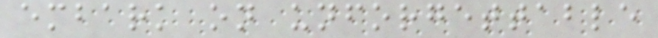embark on unforgettable
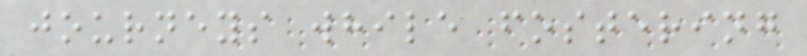journeys while fostering
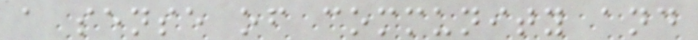a sense of community and
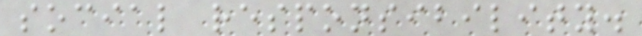social responsibility.
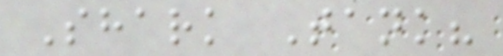Shark Tank?
